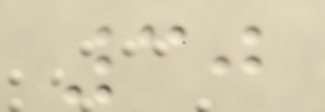30
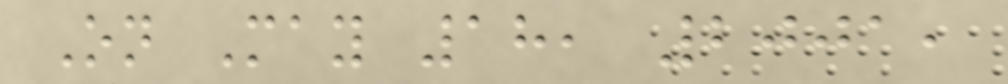On May 18, 2001,
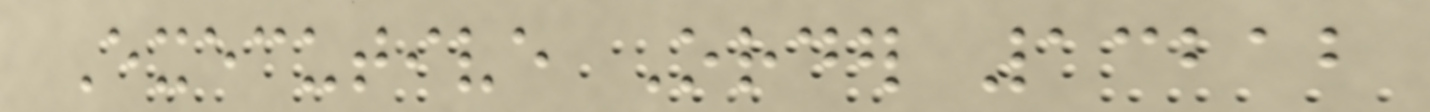Executive Order 13212
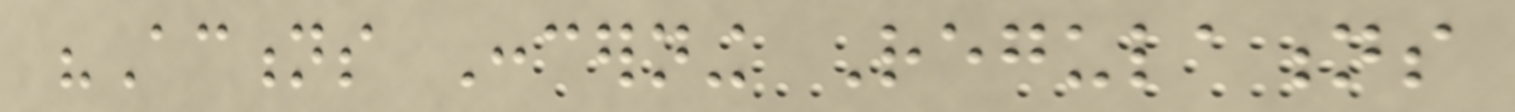"Actions Concerning Regulations
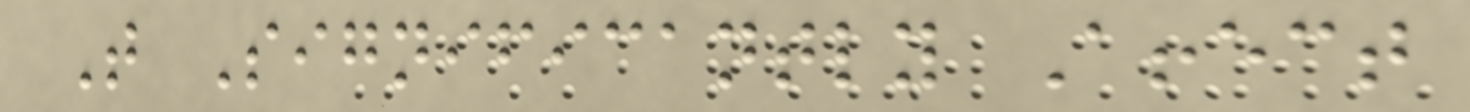That Significantly Affect
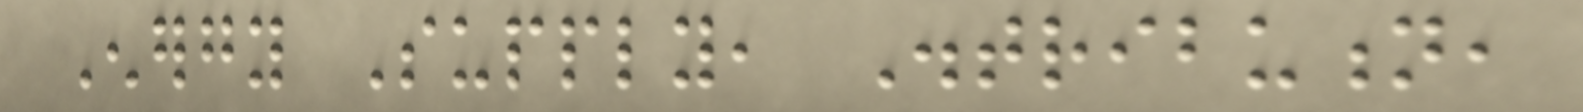Energy Supply, Distribution,
